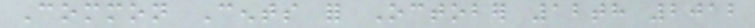Common Cents for October 12th 2012
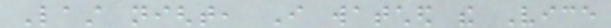Last night, I watched the Vice
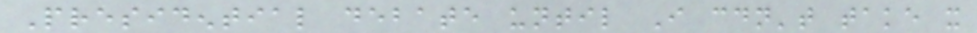Presidential debate until I couldn't take it
